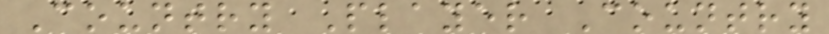Country Player Country
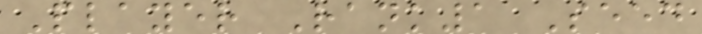Player Rank1 Seed
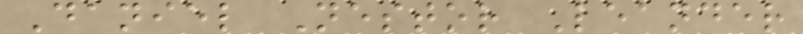Daniel Nestor Leander
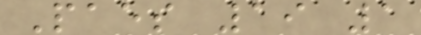Paes 19 1
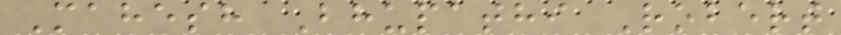Mahesh Bhupathi Robert
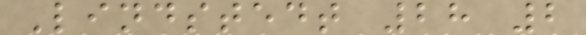Lindstedt 28 2
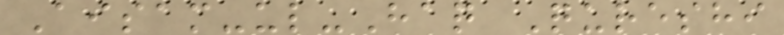Aisam-ul-Haq Qureshi
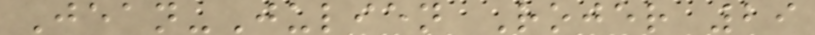Jean-Julien Rojer 29
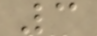3
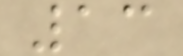13
